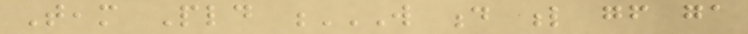Team Pld W D L GF GA
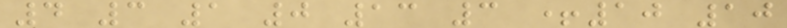4 3 1 0 13 3 +10 10
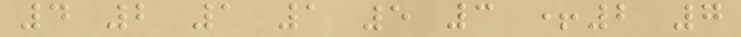4 2 1 1 5 3 +2 7
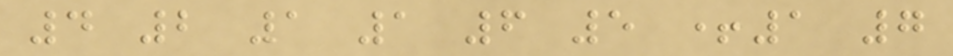4 2 1 1 6 5 +1 7
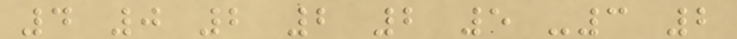4 0 2 2 2 5 -3 2
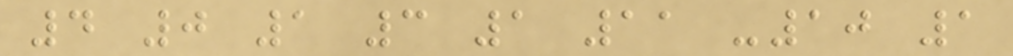4 0 1 3 1 11 -10 1
